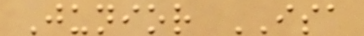Junior ISA
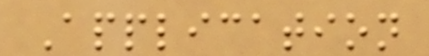Application
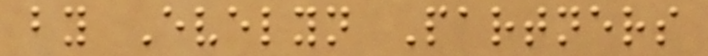by Evelyn Partners
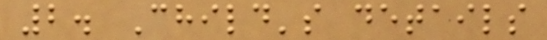2. Child's details
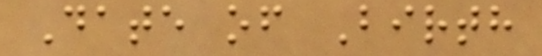Date of Birth
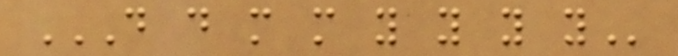D D M M Y Y Y Y
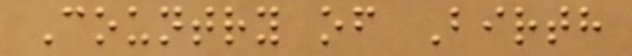Country of Birth
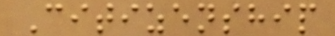Citizenship
